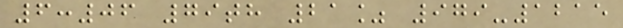6:06 79th 21% 979-1215
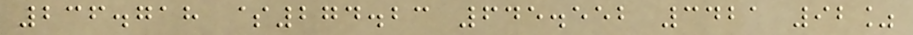236.718 $274.23 645.552 3421 92%
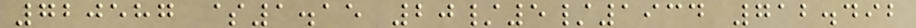720587 $1.15 20/5/1934 712.492
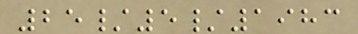25/5/1983
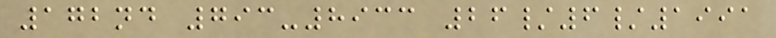172nd 793-8933 26/6/1991
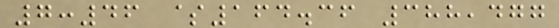7:46 $164.36 388,477
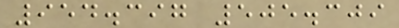954.397 505.309
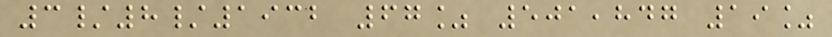3/8/1932 67% 501,847 19%
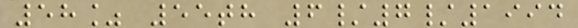58% 55th 6/7/1994
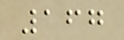167
